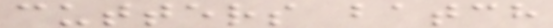cutters batch
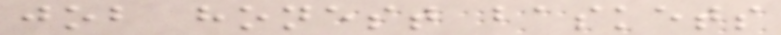job honest baskets
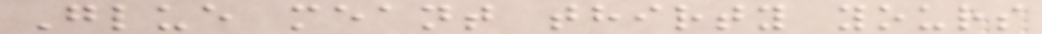Glue meant thirty yours
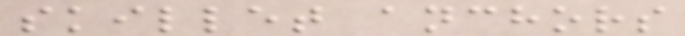skillet anchors
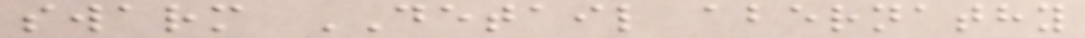swarm DETAIL abernathy
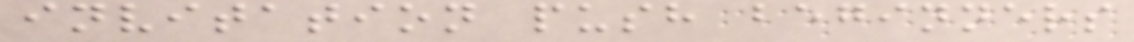invitation push beginners
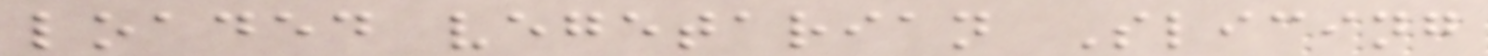loaded vegetarian Slicing
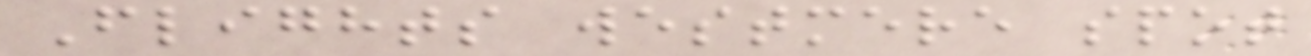Flights westmere spot
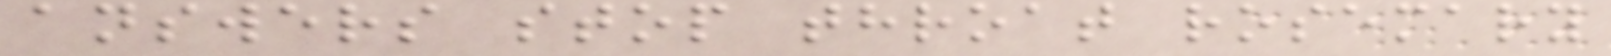answers stop throat rosemary
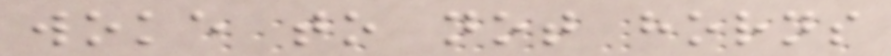woke to not horns
